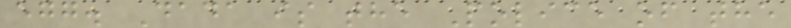egg. Dada is the Police of the
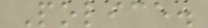Police.
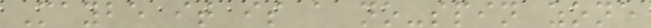Maybe it is a no-spin zone
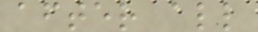after all
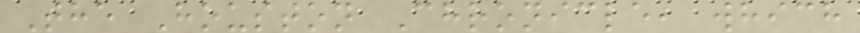The Houston Chronicle, which
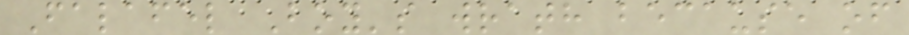Falafel Boy's wrath because of
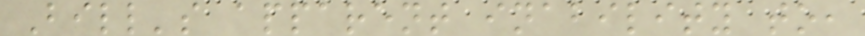Bill's apparent inability to,
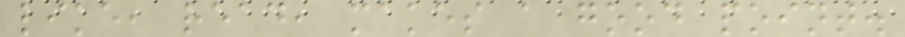like, read, makes a good point.
